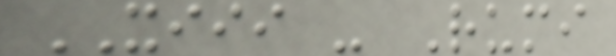XIII - Rumi
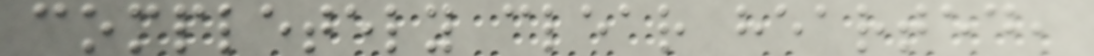completely clear hearted,
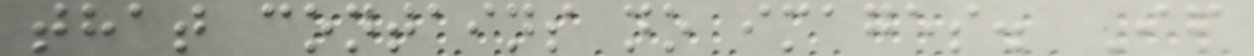that contains no images. If
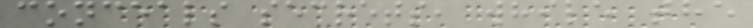conceals secrets, while the
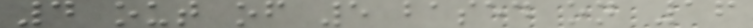4 out of 5 based on 16
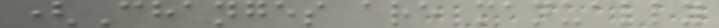(Changes are manually
